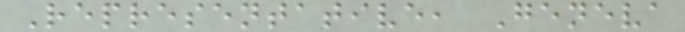Representative, Geneva
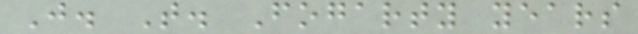J. T. Fogarty years
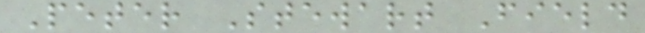Peter Stewart Field
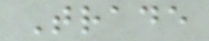Trade
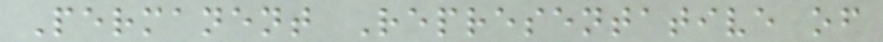Permanent Representative of
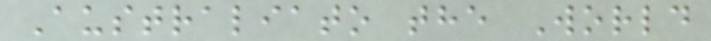Australiato the World
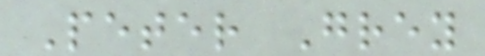Peter Grey
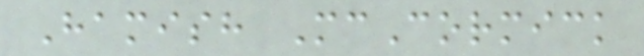Hamish McCormick
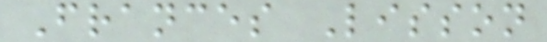Frances Lisson
